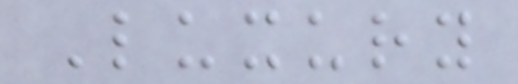Luxury
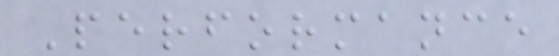Performance
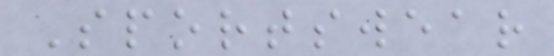Sportswear
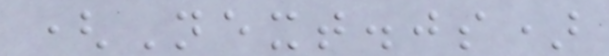(Next.js)
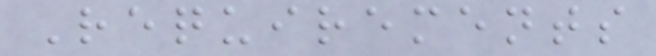Requirements
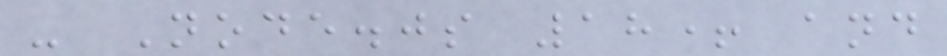- Node.js 18+ and
